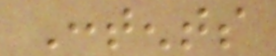Contents
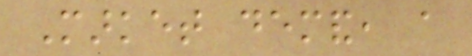Market demand, a
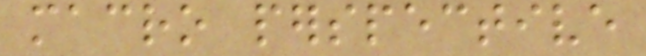macro perspective
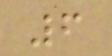6
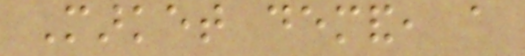Market demand, a
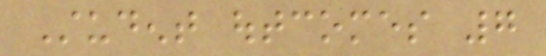Student outcomes 7
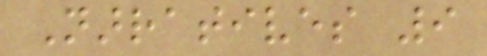Narratives 9
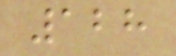128
